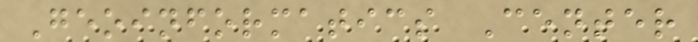Geoinformatics Center
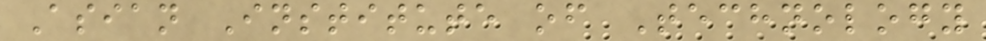Asian Institute of Technology
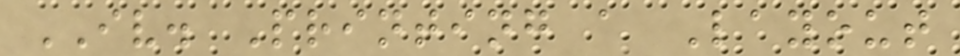IV. Printing a Layout
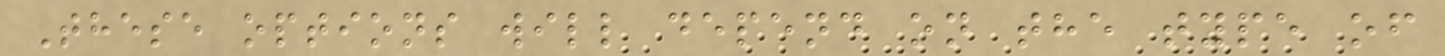These options will depend on the type of
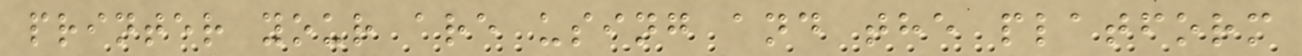printer your are using and the platform
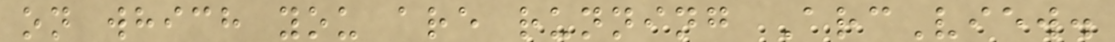on which you are running ArcView.
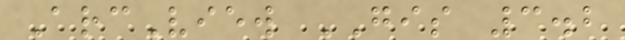ArcView GIS 3.2
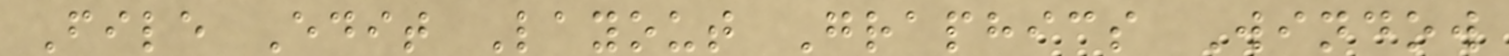File Edit Layout Graphics Window
